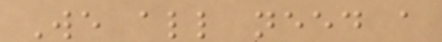We all need a
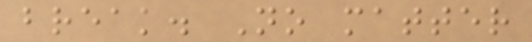break. No matter
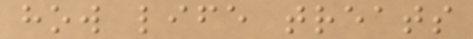how life treats
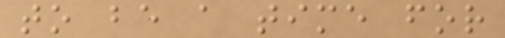to be a time for
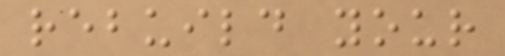rebuild your
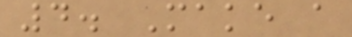4. Make a
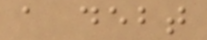a debt
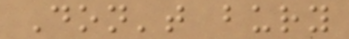Don't bury
